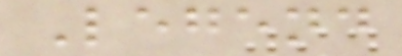Legend
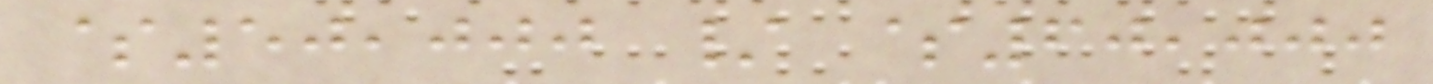$50,000 / $60,000
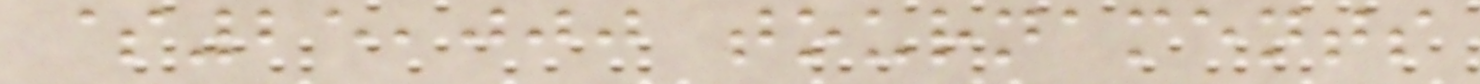$25,000 tournaments
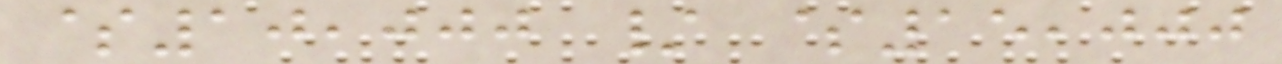$10,000 / $15,000
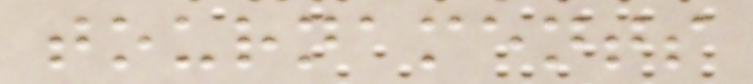tournaments
